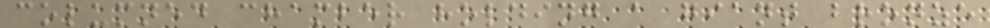columned chamber holding a giant bronze
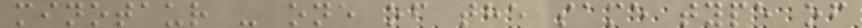minotaur - one of the same type of
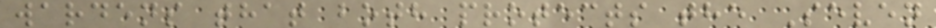wardens that both protects the Seven
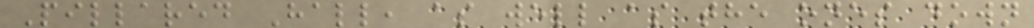Pillared Hall, as well as the ones down
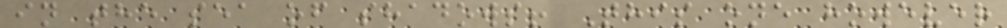in the sea of shadows! This one however
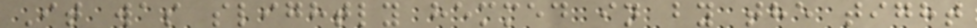It was slightly hemmed in by the tight
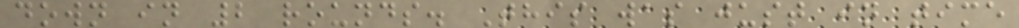down in 2 rounds. This was just in time
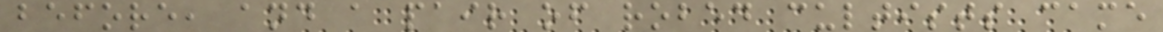before, and a pair of robed cultists came
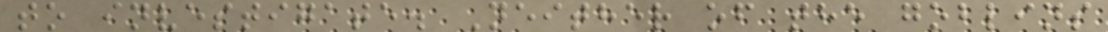to investigate. Neither of the goblins
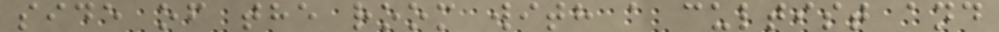side of the room with a cultist and
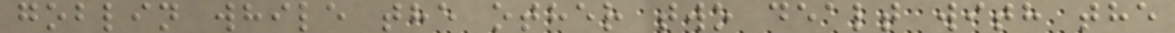goblin while the other two dealt with the
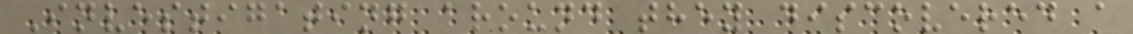Investigating around they discovered a
